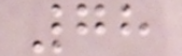78
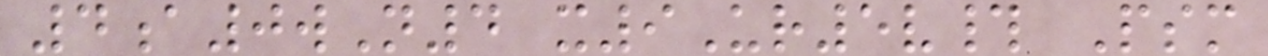4a0wN4 x9Ur5v# Psm
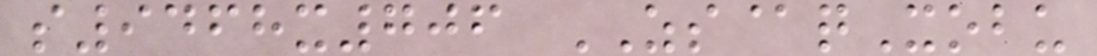s9468x706 ZS@qXobu
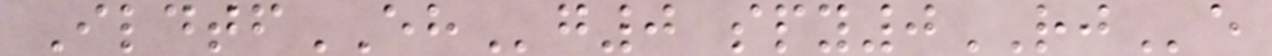IldtfEHg0 spy0RJe
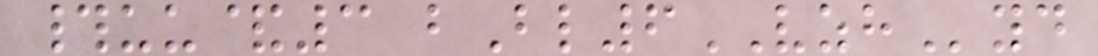#uu&3 bBl6VZHyd
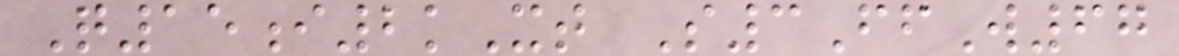Q15i2kXt S3FfW67
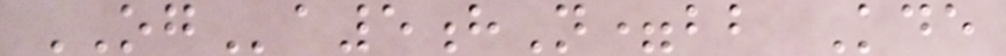OGa5hN=bb Kde
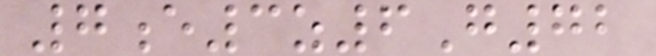7e3z6G72
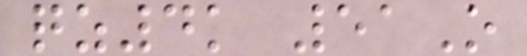qz4k 51O
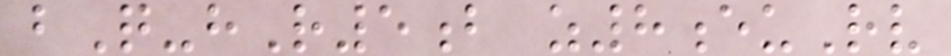bQ-hR5b z8euRv
